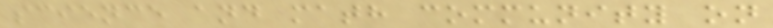science and math community on
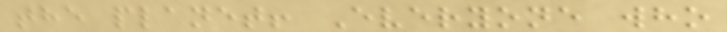the planet! Everyone who
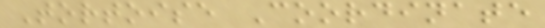Tortoise Coordinate
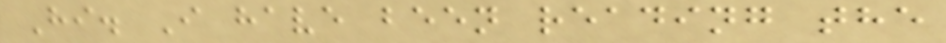Hi. I have been reading the
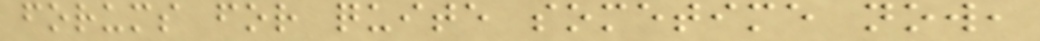forums for quite sometime now,
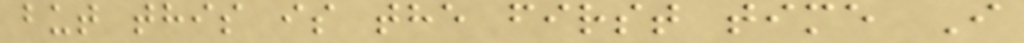but this is the first time I
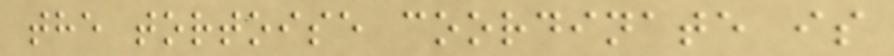the tortoise coordinate is
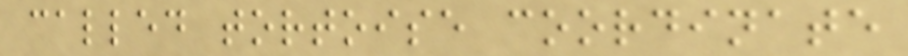called tortoise coordinate
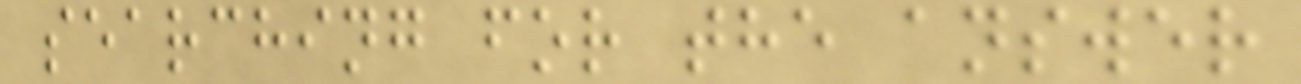searching for the answer
